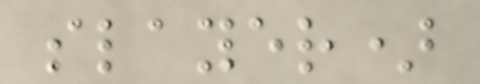slayer)
